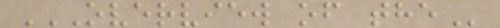OVERVIEW OF THE
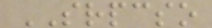SRPCSO
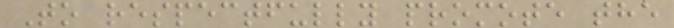To respectfully promote the
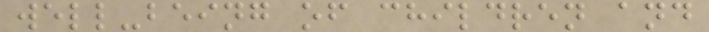well-being of children and
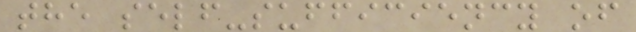the self-sufficiency of
